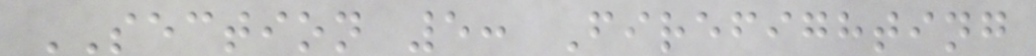SECTION 5: Firefighting
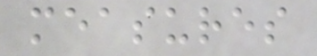measures
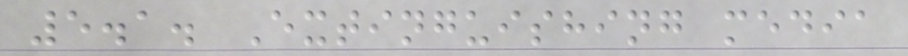5.1. Extinguishing media
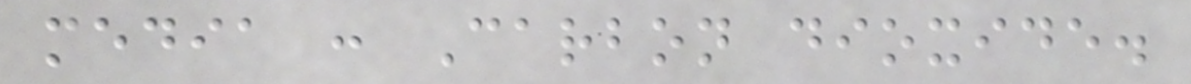media : Carbon dioxide.
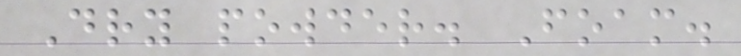Dry powder. Foam.
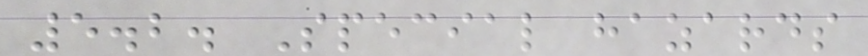5.2. Special hazards
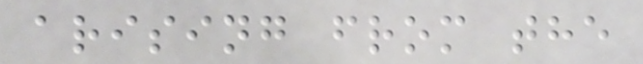arising from the
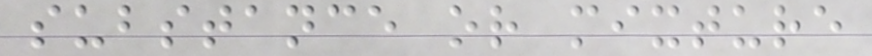substance or mixture
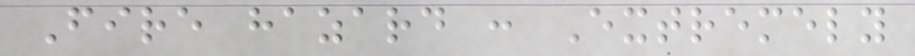Fire hazard : Extremely
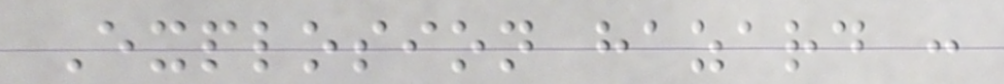Explosion hazard :
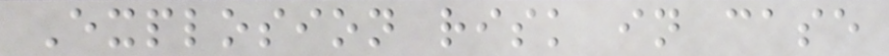Explosion risk in case
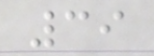39
